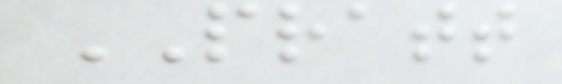PRATT
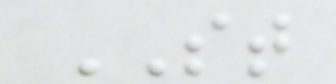ST
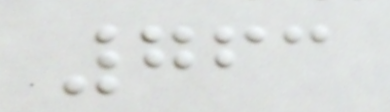763
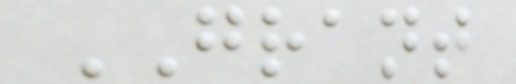GRANT
